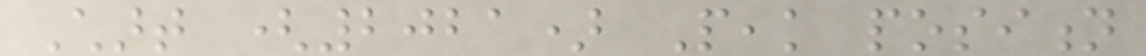Chart (2021) Peak position
